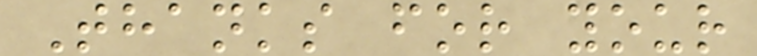Thanks for your
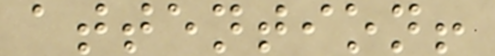attention!
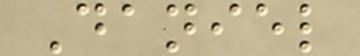Daniel
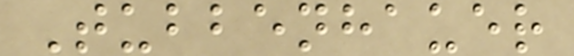Tubbenhauer
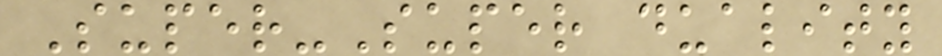Super-Super duality
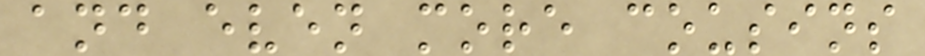and even more cousins
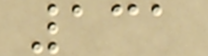131
